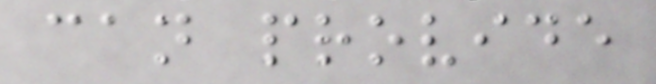can provide
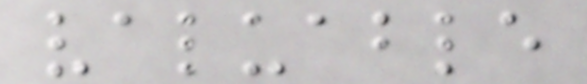valuable
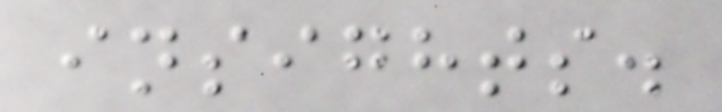insights.
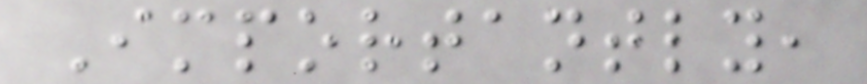Importantly,
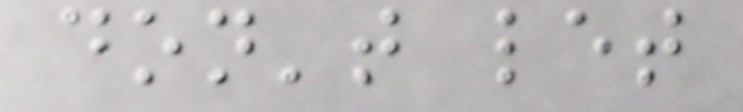don't let
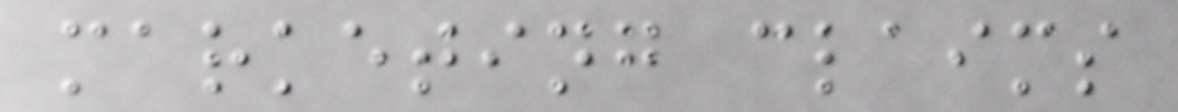marketing claims
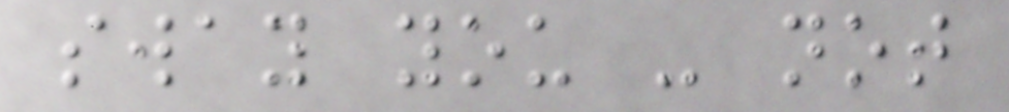sway you - not
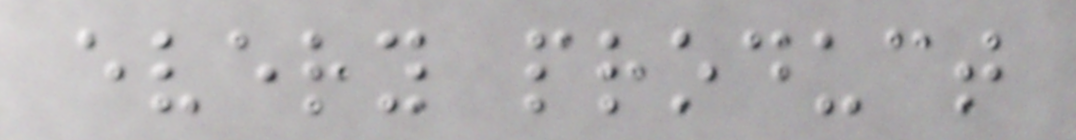every product
